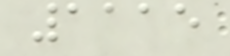1115
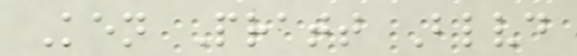Ken Pratt Blvd
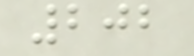202
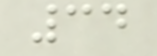34
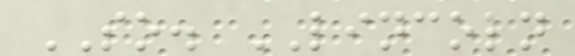SO. LINCOLN
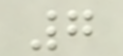7
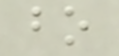bo
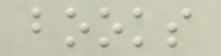books
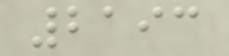2193
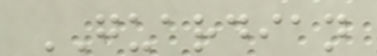GUARDIAN
